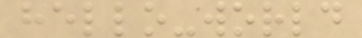hello-world
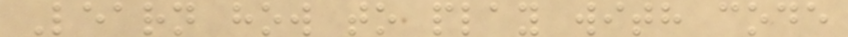Learn how to play with code
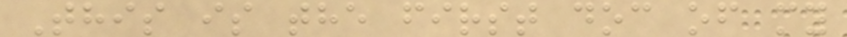This is the first doc of my
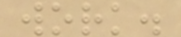work.
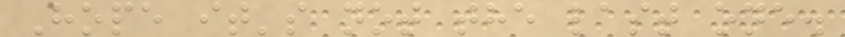Hope it's not the last one.
